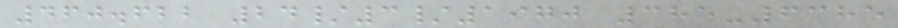460.622 24/3/1970 385-6385
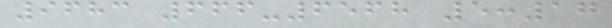9683 666-6568 5:17
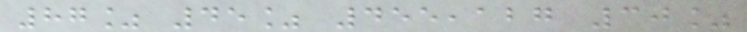87% 45% 455,127 30%
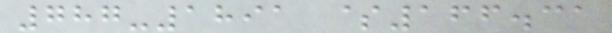787-1891 $166.31
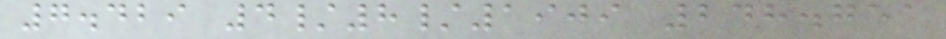7.429 4/8/1909 248.751
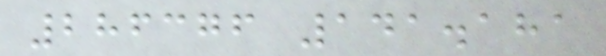286376 141.181
